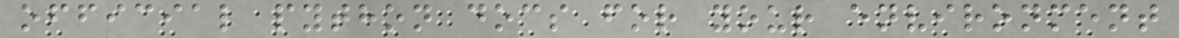official python docs for your environment
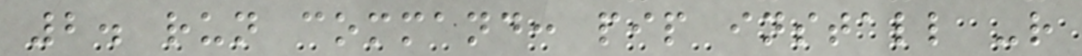2. run command: pip install -r
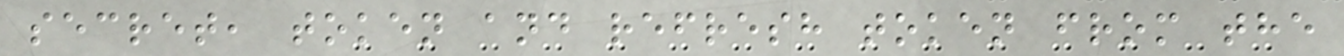secret, token and refresh token from the
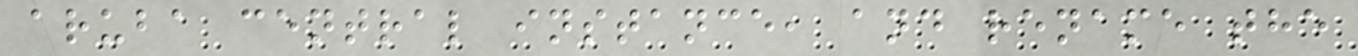aruba central instance, and rename the
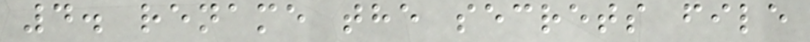4. rename the secrets file
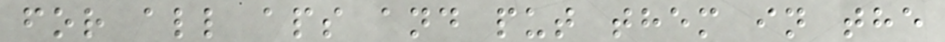for all aps and put them in the
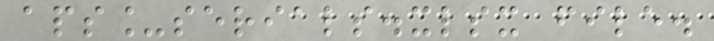aps_serials.xlsx file.
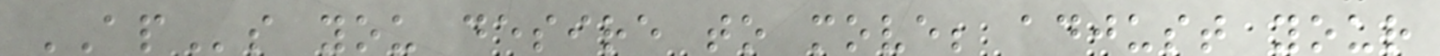APs you desire to move; adjust your
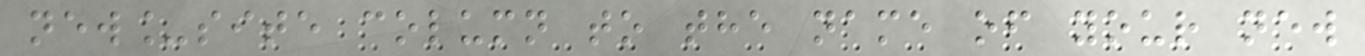new_site column to the name of your new
